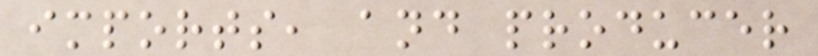imports, and producer
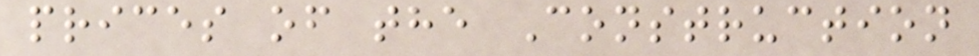prices of the Construction
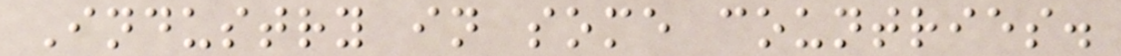Industry in some countries.
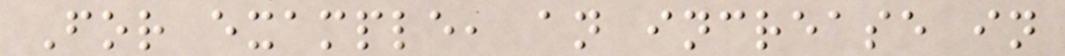For example, an increase in
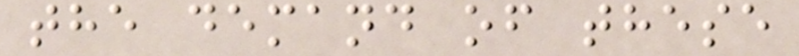the demand of these
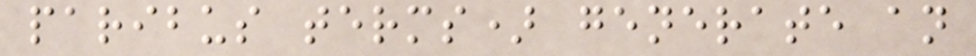paribus terms) generate an
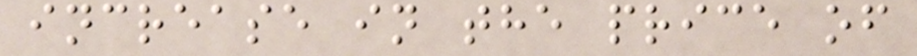increase in the price of
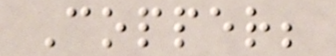Copper;
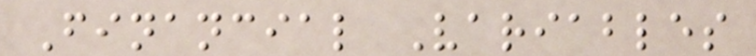Financial Variables
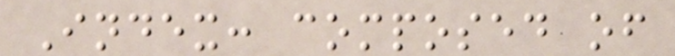Index: composed of
